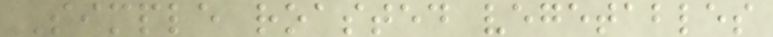Simple roasted vegetables
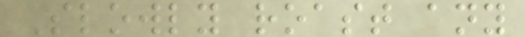Slowly roast any
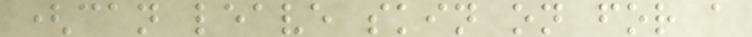(can leave skin on for a
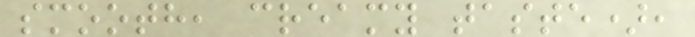smooth, creamy taste),
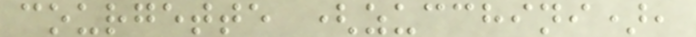courgette (zucchini),
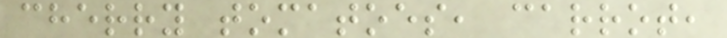cherry tomatoes, carrot,
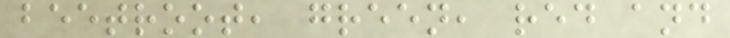beetroot, green, red and
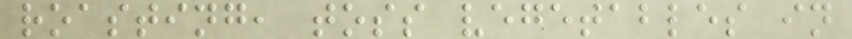roasting, toss vegetables in
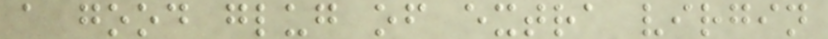a good glug of extra virgin
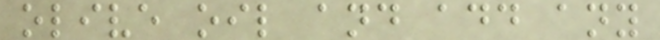olive oil and add any
